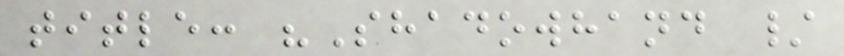title: "Shadowhand /
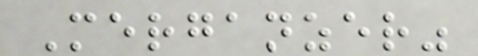Merganzer"
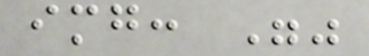img: ""
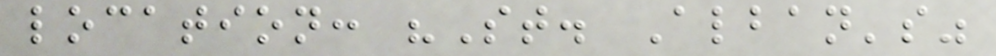location: "St. Alban's"
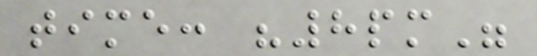time: "8pm"
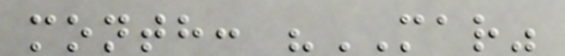month: "MAR"
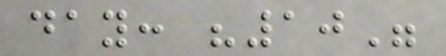day: "10"
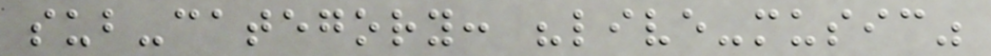sub-category: "live-music"
